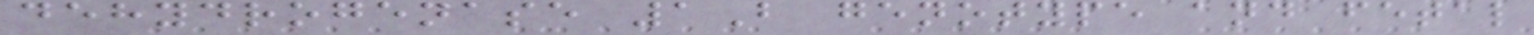dehydrogenase 1B genotype and fetal
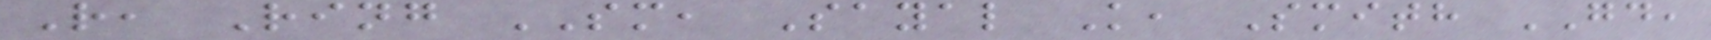R, Ring SM, Sayal K, Smith GD,
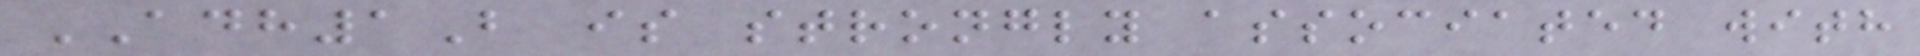ADH1B is strongly associated with
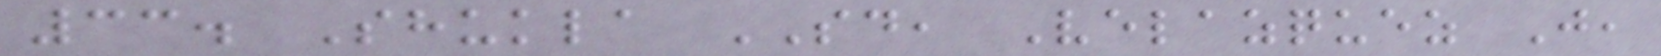33. Shukla SD, Velazquez J,
